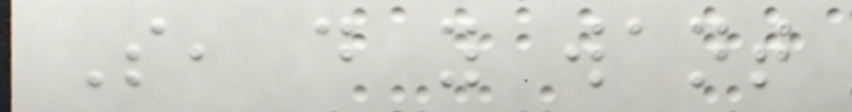So, do you want
